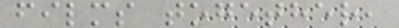films together,
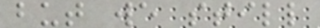but we still
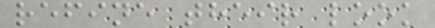refine their look
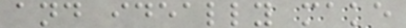and ideally make
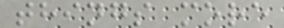things more
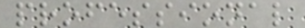professional
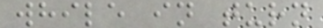while in turn
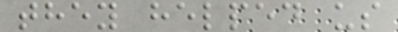they helped us
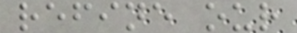refine our
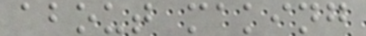about making
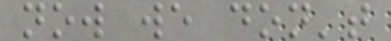now we don't
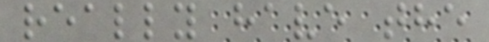really have the
